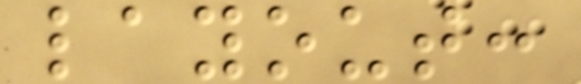layout:
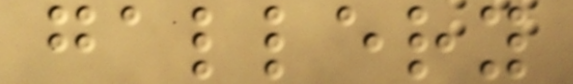gallery
